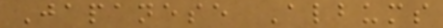Japanese Albums
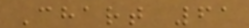Chart 61
